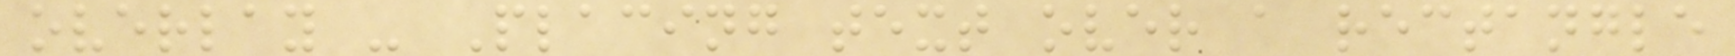overlay - Placing text over a rectangle
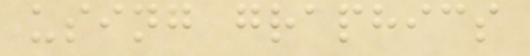using graphics
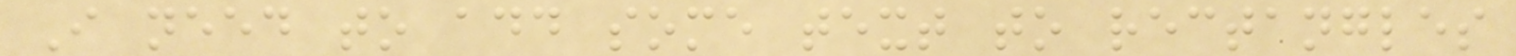I need to add some text to rectangles
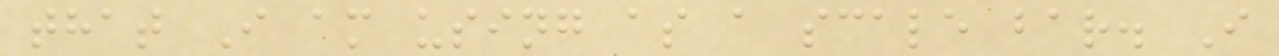that I am using as a scale bar. I
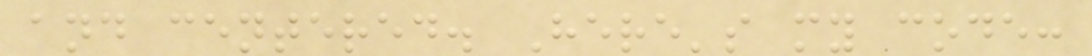and centered. Here's my code:
